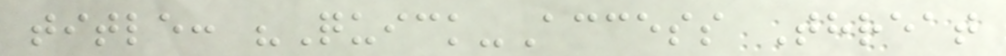title: "Quick-Access Threat
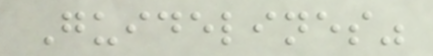Guidelines"
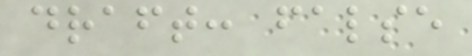draft: false
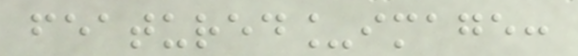featured_image:
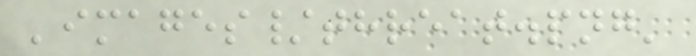'images/threat.png'
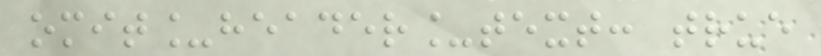omit_header_text: true
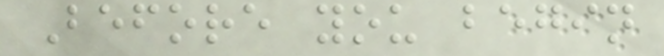Before you begin
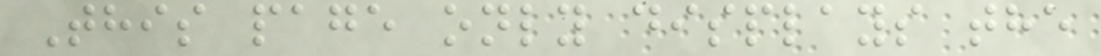This page only displays the
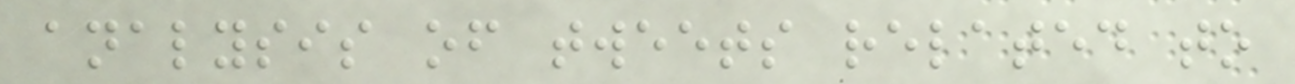analysis of tweets related to
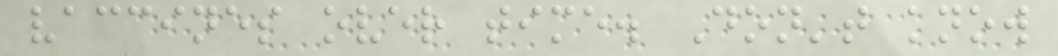vaccines over time. Don't know
